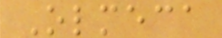Olmeca
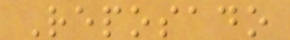Reposado
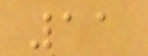11
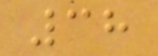38
